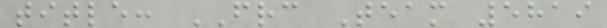title: FRC Team 5819
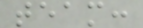team:
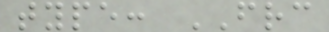type: FRC
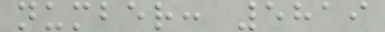number: 5819
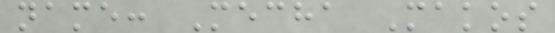name: Mecha Makos
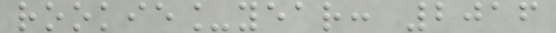rookie_year: 2016
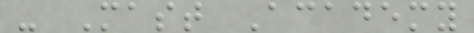- Mast Academy
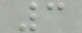3
